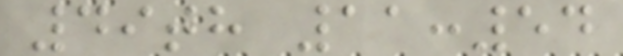49th 11:54
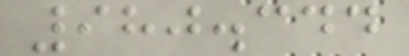980.344
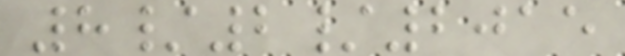8/2/2015
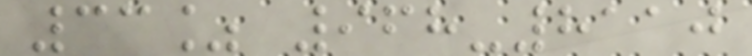33% 968-8110
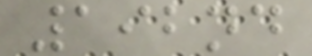192nd
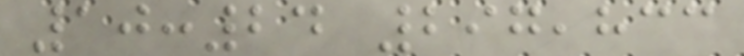10:24 297,833
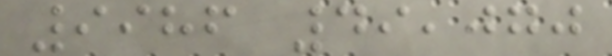9986 49,070
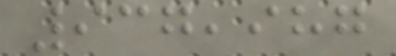937,987
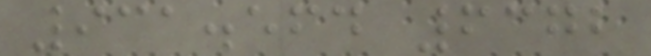931.564 6372
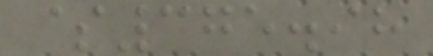$375.98
